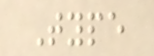Type
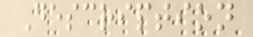Description
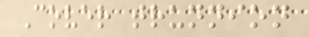Cover trunnion
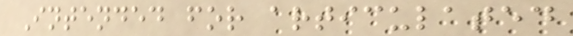Intended for articulated
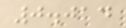0.014
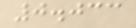0.033
